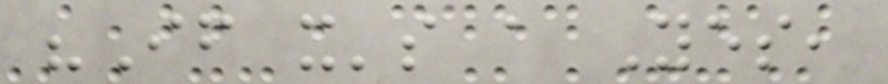"If it's a Yes,
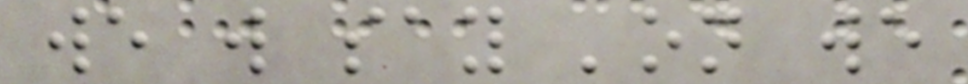we will say 'on we
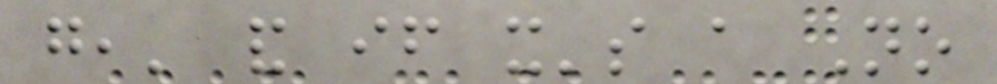go,' and if it's a No
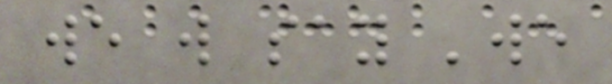we will say 'we
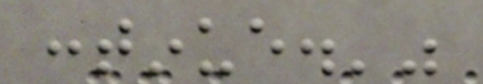continue.'"
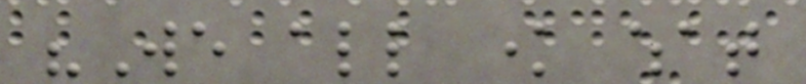"We all know what
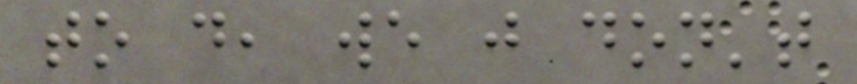to do, we just don't
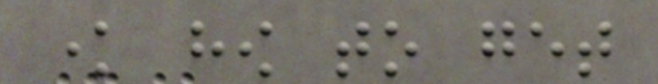know how to get
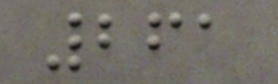261
